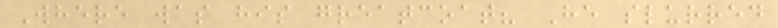Where was his greatcoat? He slurred
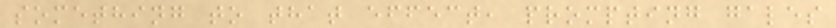something to that effect, prompting gales
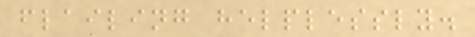flailing helplessly.
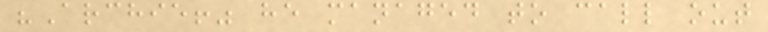"Archie!" he managed to call out
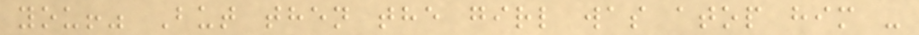you!" But then the girl was atop him -
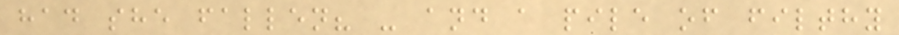had she fallen? - and a pile of filthy
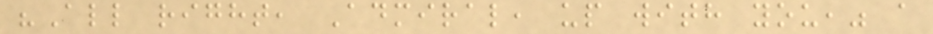"All right, Admiral, up with you," a
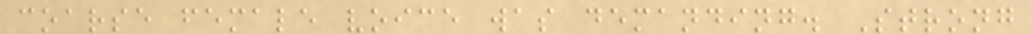coarse female voice was demanding. Strong
